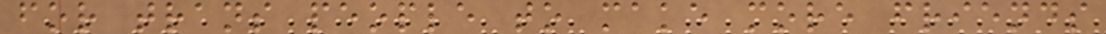for trans people to make more friends
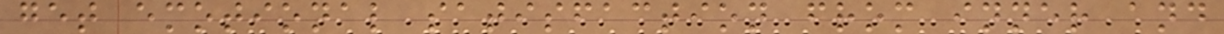get emotional satisfaction from inner and
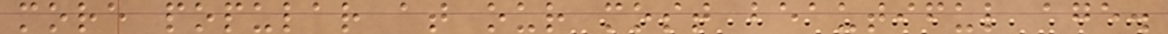more popular at our most beautiful age.
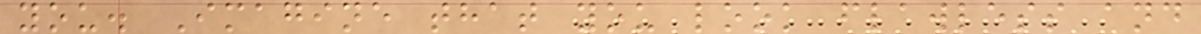you. Imagine that you look flawless and
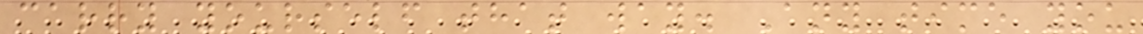carry yourself that way. Any time you
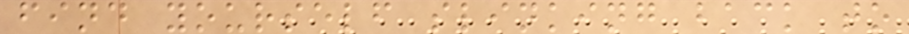find yourself slinking back to
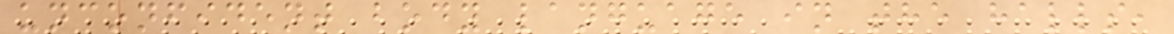unconfident body language in the halls,
